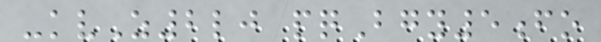-kvZ2lj pqBgy5fo
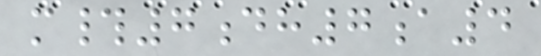m#7dh7a4
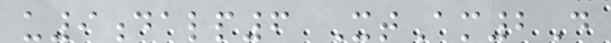u9dalp6 XtAm2D
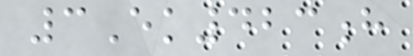3Ek423h
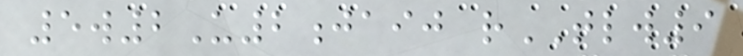5w2U2jaij rTLW9
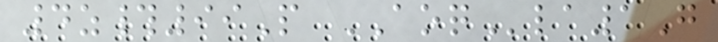4z#99P AOQla1G
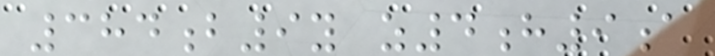384b9y z4h9a
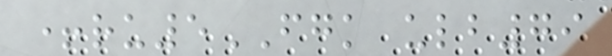+ru5FGK ulb79
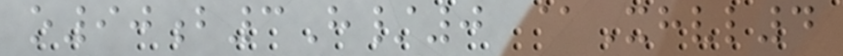o90b3H/0 @Xhvl4
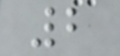2
